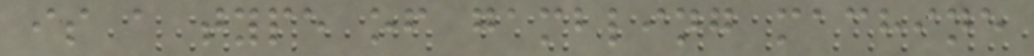is a type of gambling machine
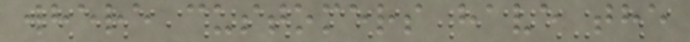where customers have the
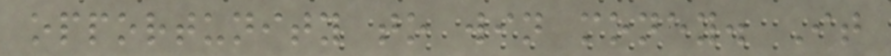opportunity to win money. It
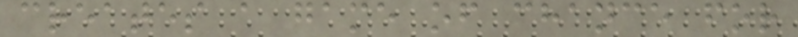creates a game of chance for
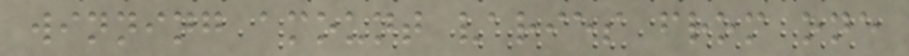winning amount varies from one
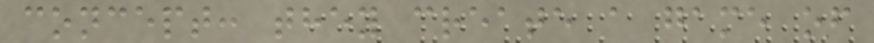concept: they create a game of
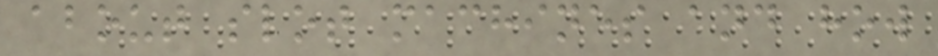about slot machines and how
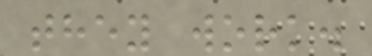they work.
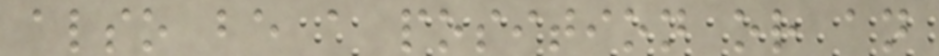also be a position or an
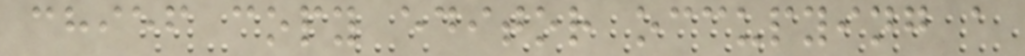chief copy editor occupying a
